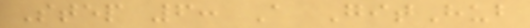Step 6: A GitHub
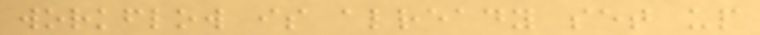workflow is already set up
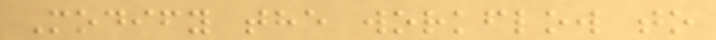Modify the workflow to
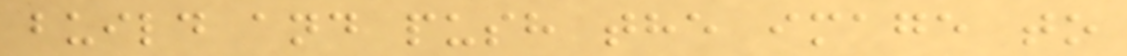build and push the image to
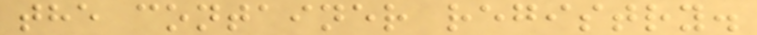the container registry.
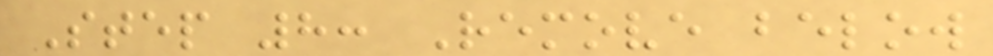Step 8: Remove below
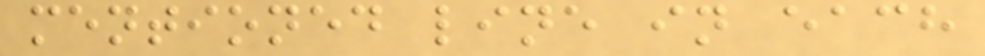mentioned line in each
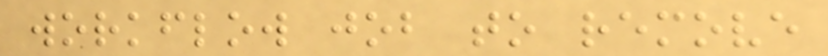workflow job to remove
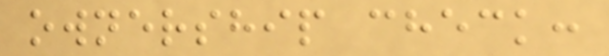ownership check:
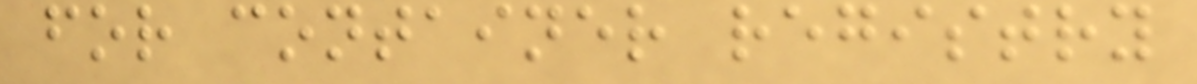for container registry
